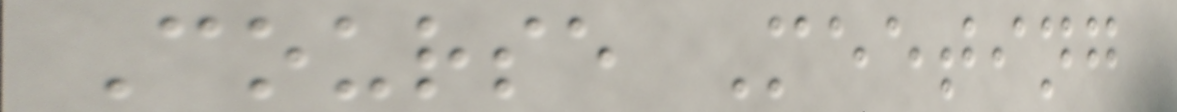Course Meeting
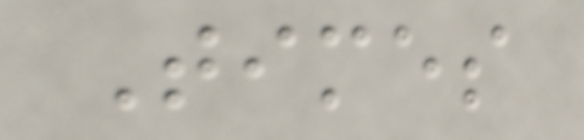Times
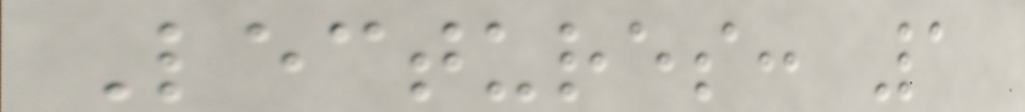Lectures: 1
